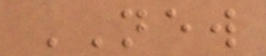NEW
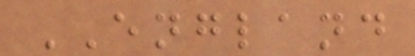ENGLAND
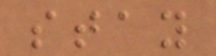stay
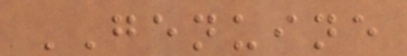GENUINE
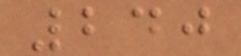240
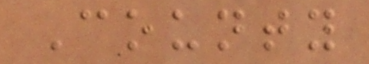County
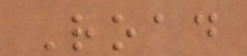Road
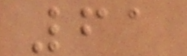61
